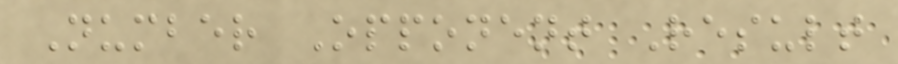Number Opponent Result
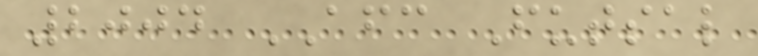2004 AFC Futsal
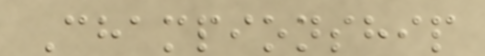Championship
